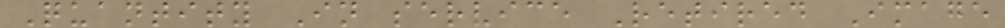Quantity In service Retired Image
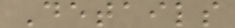Details
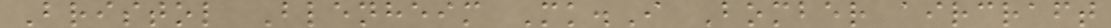Bristol Blenheim Mk.I Bomber aircraft
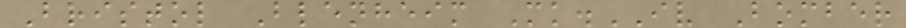Bristol Blenheim Mk.IV Bomber
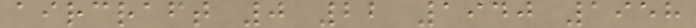aircraft 0 22 1940 1958
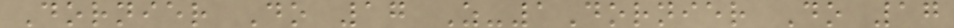Dornier Do 17 Z-1Dornier Do 17
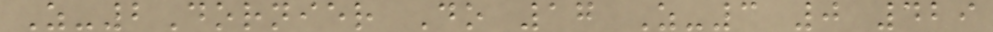Z-2Dornier Do 17 Z-3 0 429
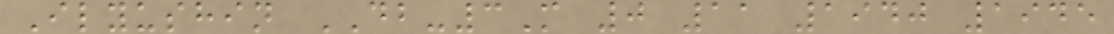Ilyushin DB-3M 0 11 1940 1945
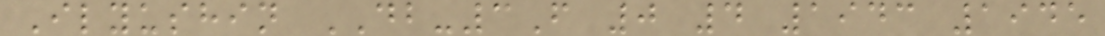Ilyushin DB-3F 0 4 1943 1945
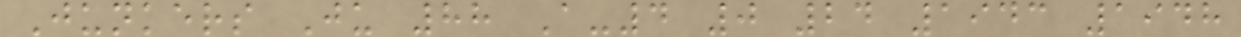Junkers Ju 88 A-4 0 24 1943 1948
